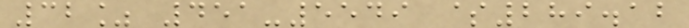32% 451-5549 $289.12
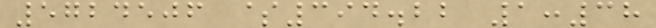5724506 $394.22 1:38
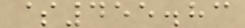$455.83
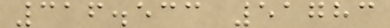316.533 51783
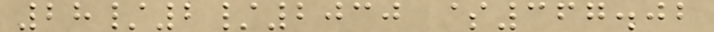28/2/2030 $367.02
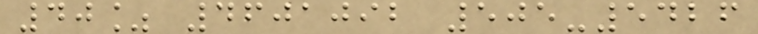40% 4601092 505-5426
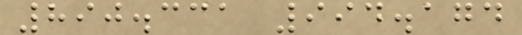890.331 994.174
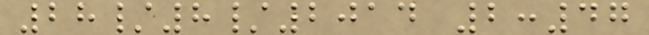28/8/2014 2:47
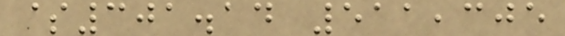$301.14 511,305
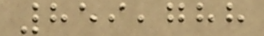859,788
